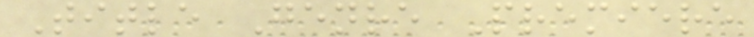Title Genre Premiere
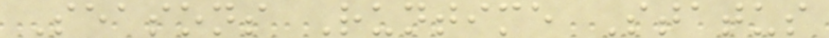Seasons Runtime Status
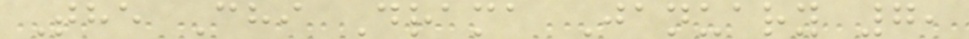The Chi Drama January 7,
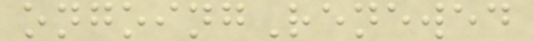ongoingRenewed
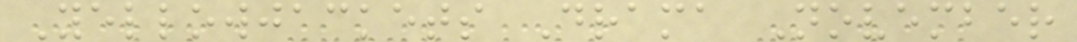Yellowjackets Drama November
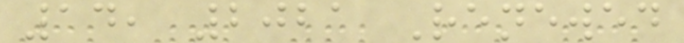14, 2021 Renewed
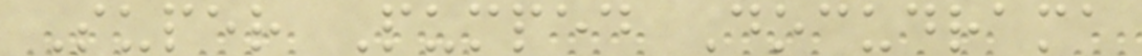Super Pumped Docudrama
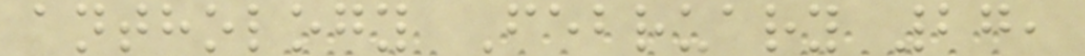anthology February 27,
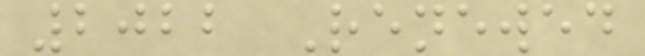2022 Renewed
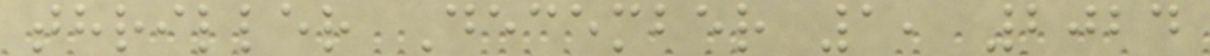thriller December 1, 2024
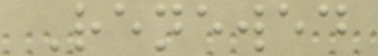Renewed
